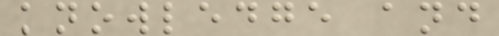knowledge and
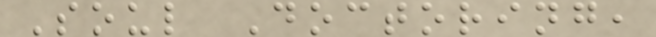Soul Doctoring,
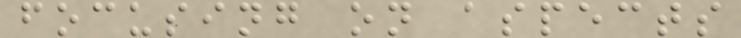focusing on aspects
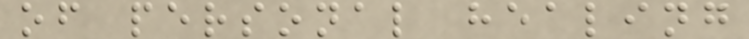of personal healing
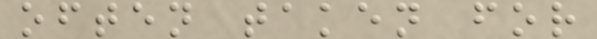often taken for
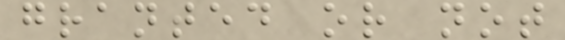granted or not
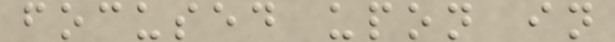focused upon in
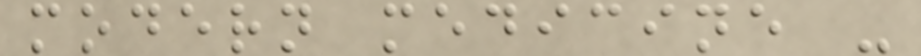modern medicine -
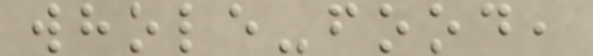whole-food,
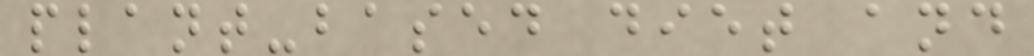plant-based diet and
